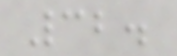32.
